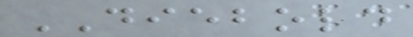DIEBOLD
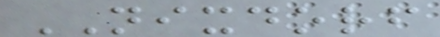NIXDORF
